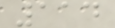114
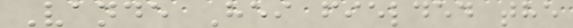Vande Hei fielded the
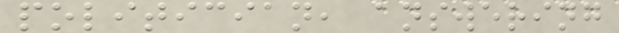politician, answering
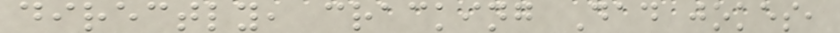directly, cracking Dad jokes,
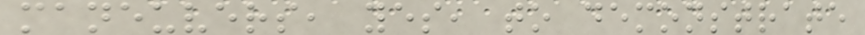maneuvers, yes, to demonstrate
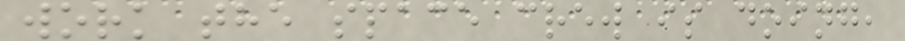work the space crew is doing,
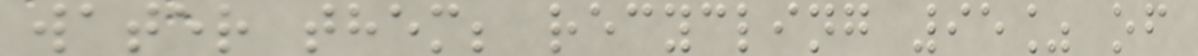water them; recycling 95% of
